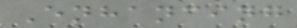Enhancing
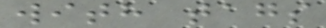with tags
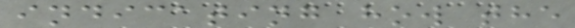indicating how the
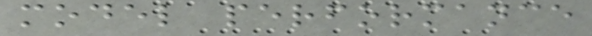model performance
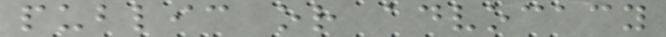public or advocacy
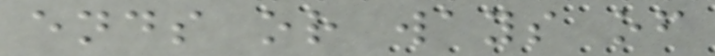ends or ways of
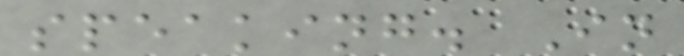speaking. In
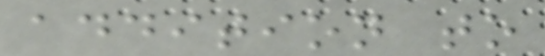addition to
